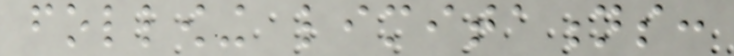following limitations:
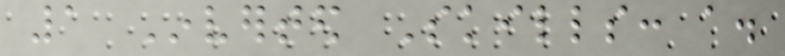1 Inverted Skills: a.
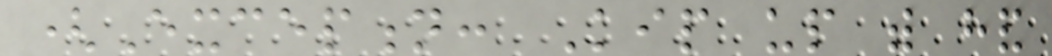(Exception: Kip up with hand
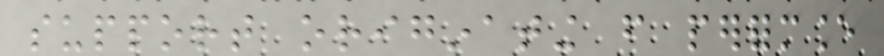support originating from performance
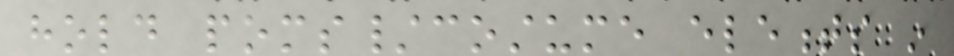hold poms/costume elements in
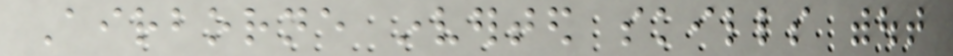Airborne inverted skills without
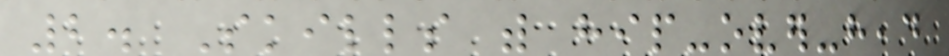2. Skills with hip-over-head
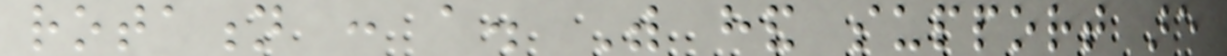rotation : a. With hand support are
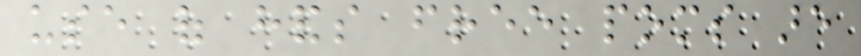use of hands free poms are
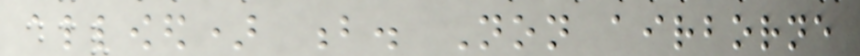allowed) b. Non airborne
